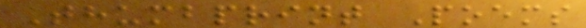Thumbprint Poems
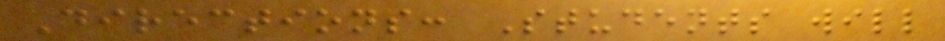Directions: Students will
